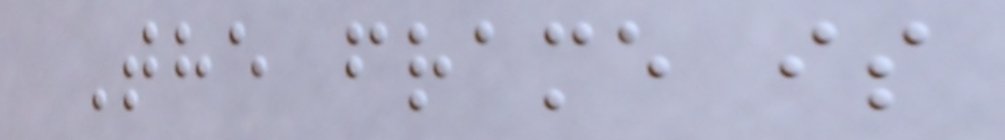The frame is
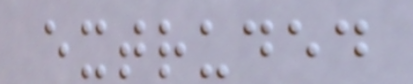extruded
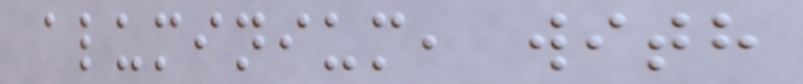aluminium, with
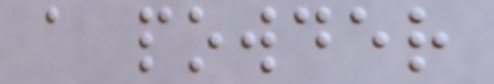a powder
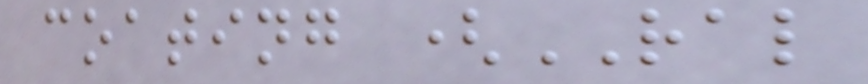coating (RAL
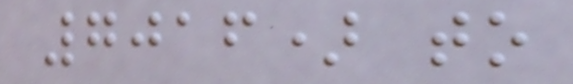7016) to
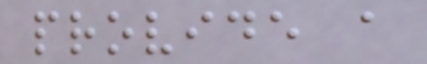provide a
